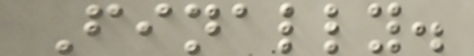Finally.
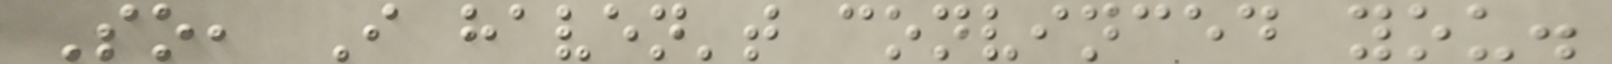So, I haven't convinced you.
